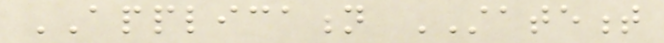APPLICATION STATEMENT
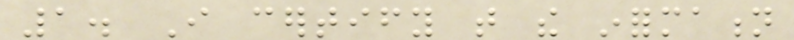1. I certify that the information
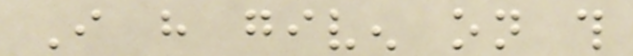I have given on this
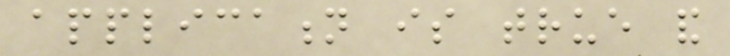application is true and
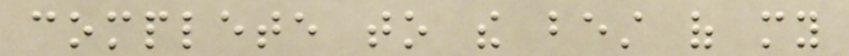complete to the best of my
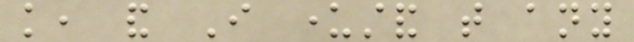knowledge, and I understand that any
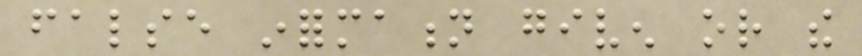false information given or the
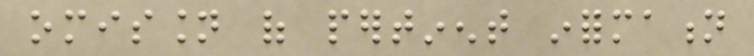omission of pertinent information
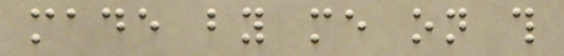made by me on this
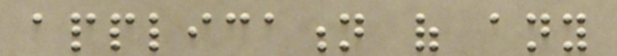application of any
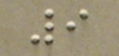9
